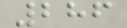286
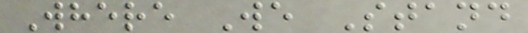Where We Stand
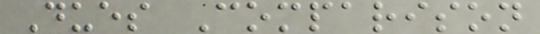Dues Comparison
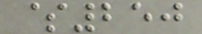$250
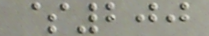$200
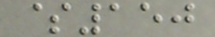$150
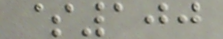$100
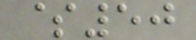$50
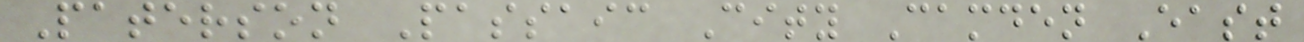Paterson Passaic City Camden East
